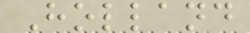Holland
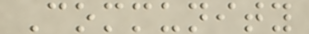Community
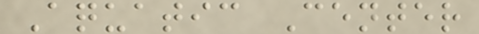Aquatic Center
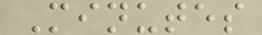Minutes
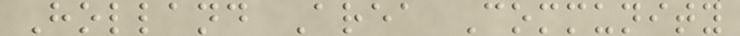Holland Area Community
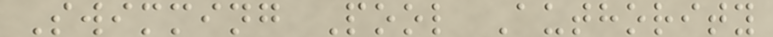Swimming Pool Authority
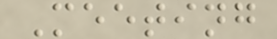Meeting
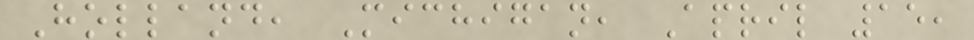Holland, Michigan, April 15,
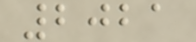2021
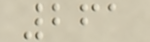261
